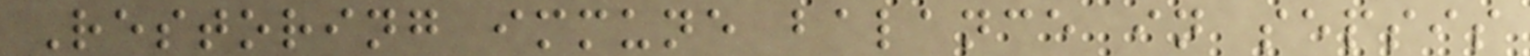Restoring immune balance in sepsis
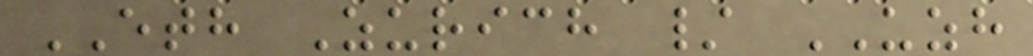ETH Zurich / UZH
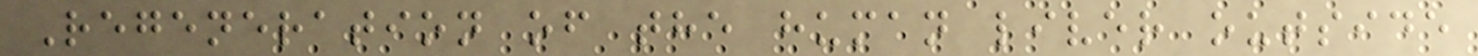Regeneration of the human liver outside
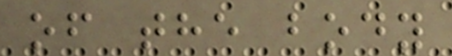of the body
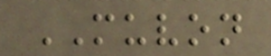MUVON
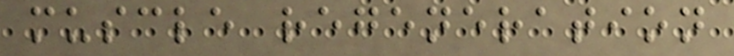muscle regeneration
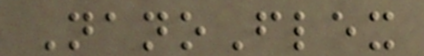NanoFlex
